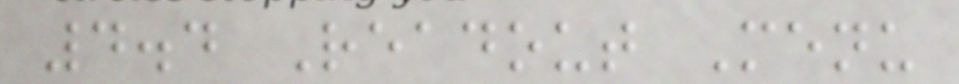4.4 Readout Menu
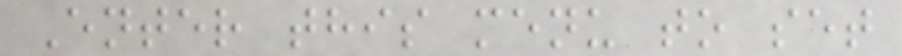Enter this menu to set
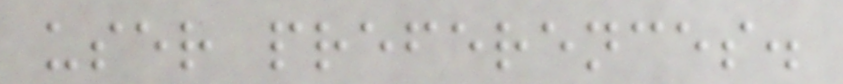user preferences.
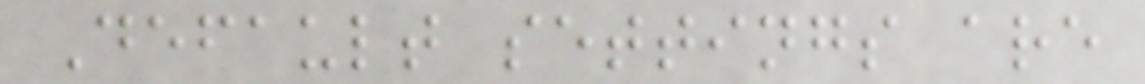Default settings are
